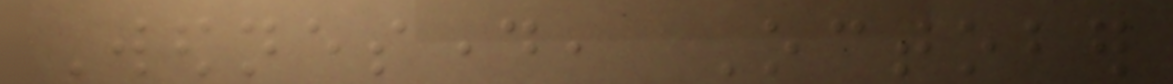Wednesday, October
